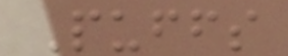Puffs
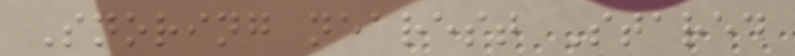Snoring nearest Stared
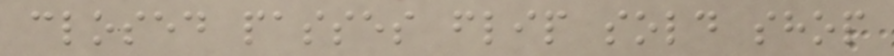closed passes flip sold shop
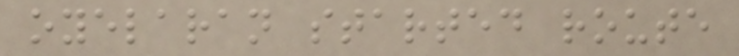oyelaran started route
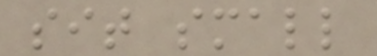sit small
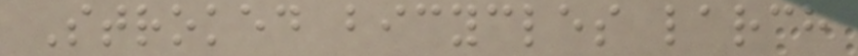Stroked bicycles larch
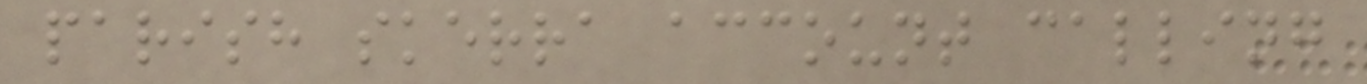parish skerra account calling
